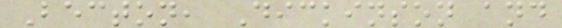Becton, Dickinson and
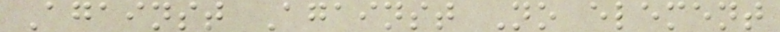Against Against No element
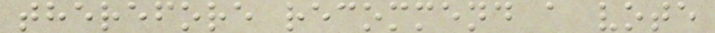therefore recommend a vote
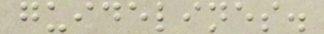guidelines.
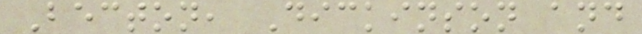Becton, Dickinson and
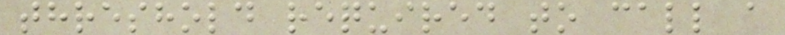threshold required to call a
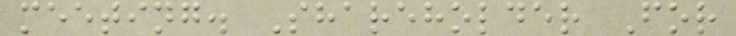meeting. Shareholder For
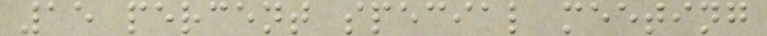15 percent special meeting
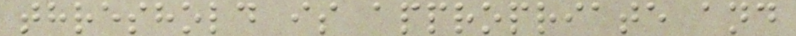threshold is appropriate and
